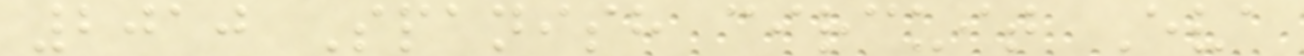2010 Spanish circuit Eva
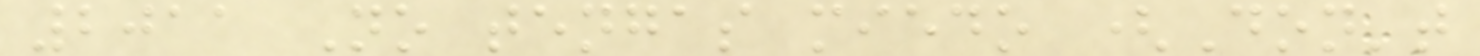2011 No tengas miedo (Don't
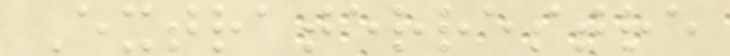Extraterrestre
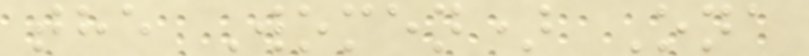the Women) Ona
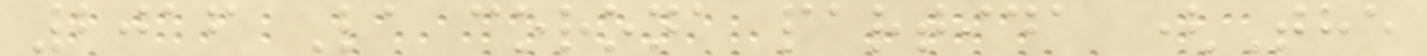2016 La corona partida (The
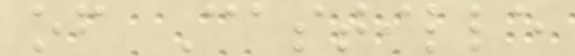of Castille
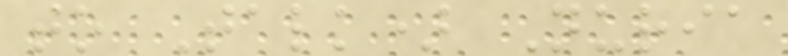to Talk) Nuria
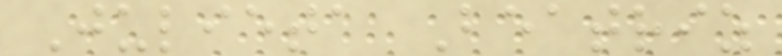Julieta Beatriz
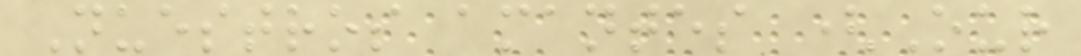Nuestros amantes (Our
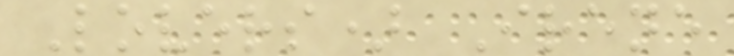Lovers) Irene
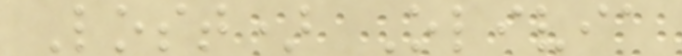Lost) Olivia
